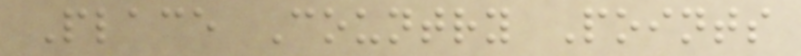Place Country Points
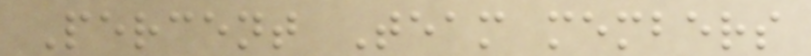Percent Team members
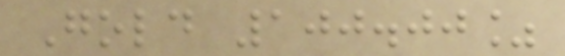Gold 100.00%
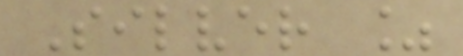Silver %
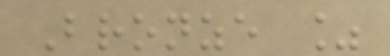Bronze %
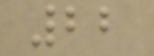22
